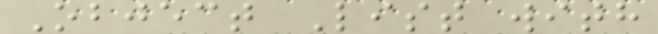Object List with
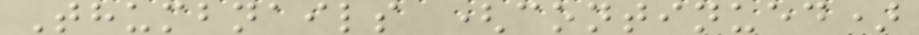Thumbnails (continued)
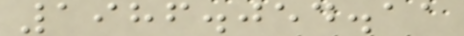1986.054.11
